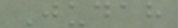Judah
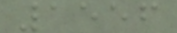1556
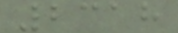2318
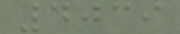4039
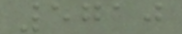5710
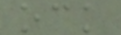ock
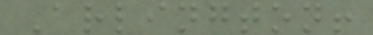Arlington!
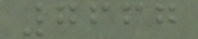7667
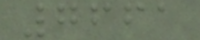7661
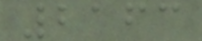2163
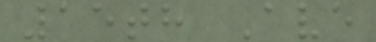15th Ave
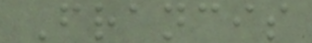Francis
